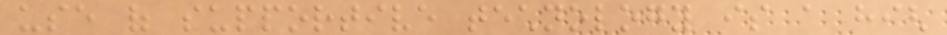use of supportive technology is a high
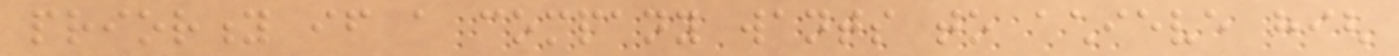priority if a company wants to achieve high
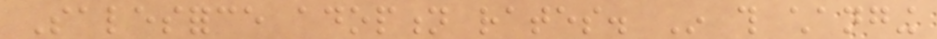Salesforce adoption rates. In this changing
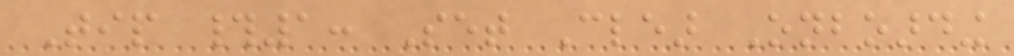Tip #1: Set Clear Onboarding
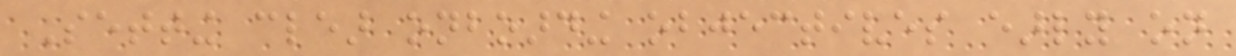Setting clear onboarding objectives early on
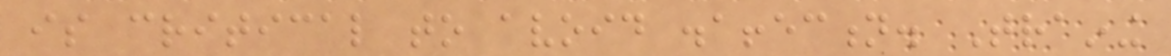is critical to avoid disaffection. Training
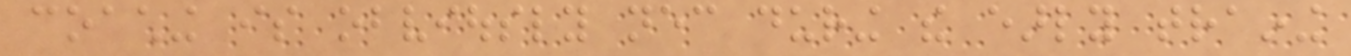coaching is obviously necessary during the early training
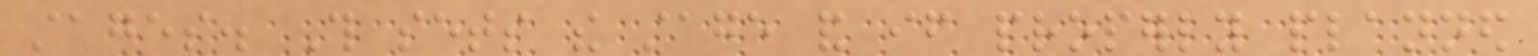stages. This sets the stage and if properly planned
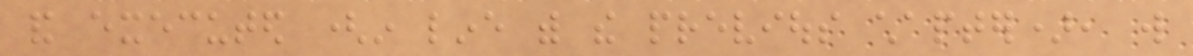and executed (in line with the previous chapter), will
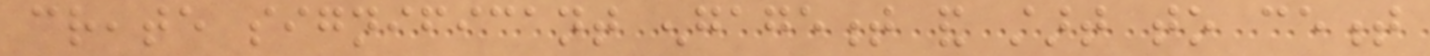create significant engagement and start to cement
